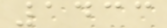1433
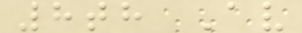8th Av
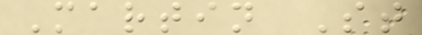Martin St
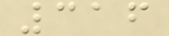316
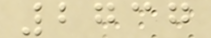2737
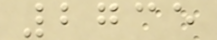2735
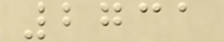2731
